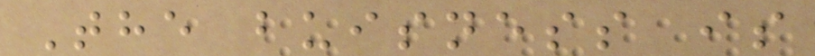The buisness is
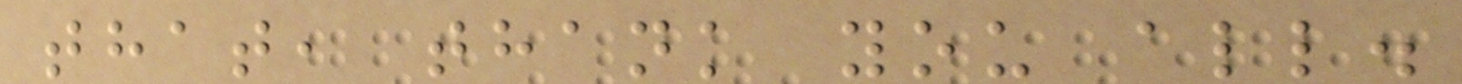that, thank you all.
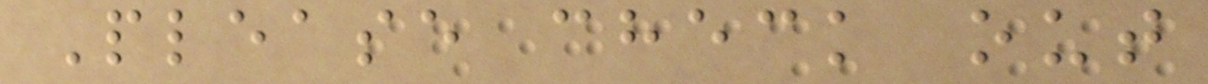Please check out
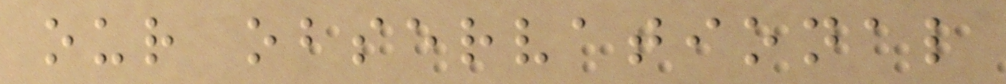our observational
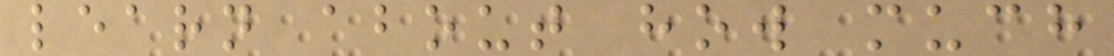learn about how much
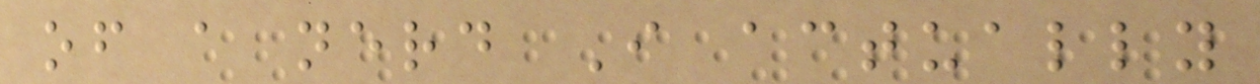of a nerd I actually
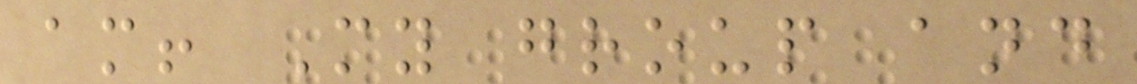am! My group and
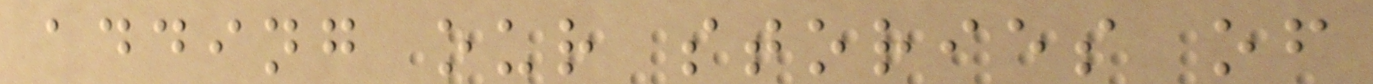adding our stories of
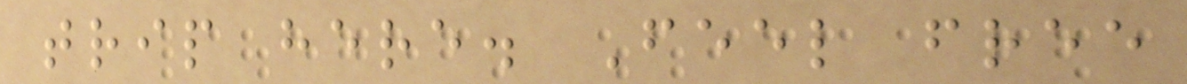trip here. Feel free
